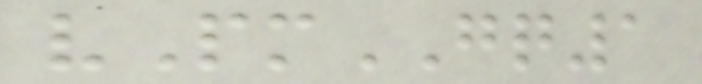vPmGQ1
